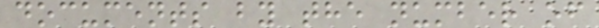documents by the number of
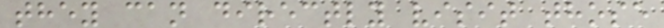they can directly visit those
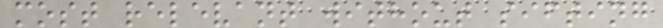most relevant without sifting
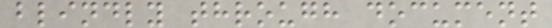blindly through document
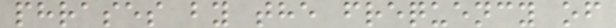phrases by the frequency of
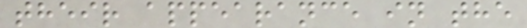their appearance in the
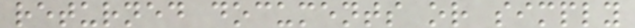returned documents or simply
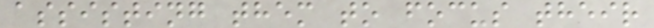assisting them to focus their
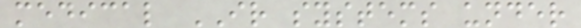medical IR systems under
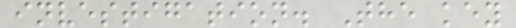investigation. The key
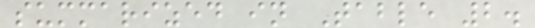summarized in Table 2.
